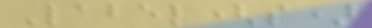Label(s)
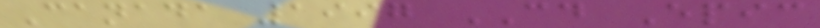Canada 1997 CD Epic
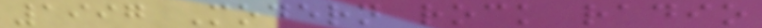1997 Modern rock radio
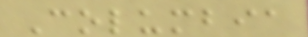Columbia
